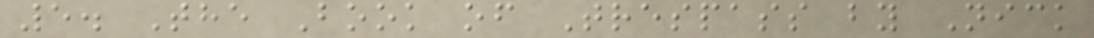5. The Book of Trespass by Nick
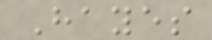Hayes
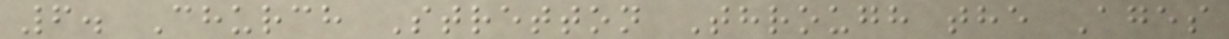6. Church Stretton Through the Ages
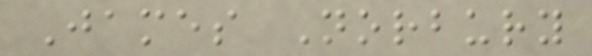James Norbury
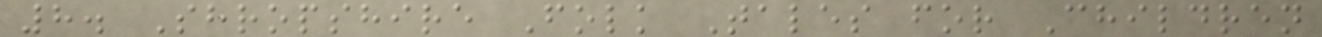8. Shropshire Folk Tales for Children
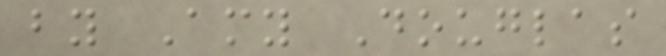by Amy Douglas
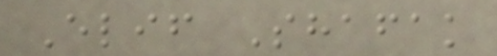Elif Shafak
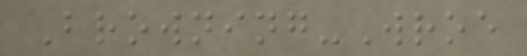Browning-Wroe
